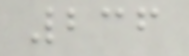236
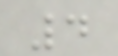4
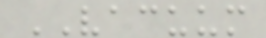VACUUM
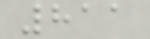811
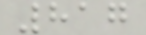817
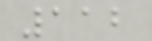112
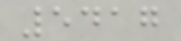5417
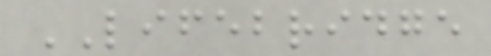LIFEBRIDGE
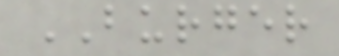BURGER
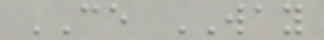CE WAY
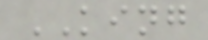KING
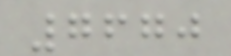7670
